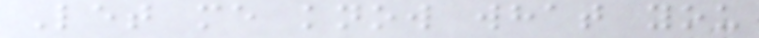Let me know what you
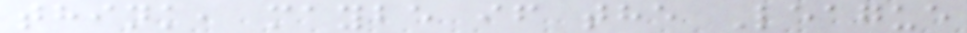think, maybe if the League
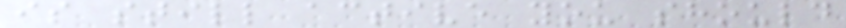is still active you should
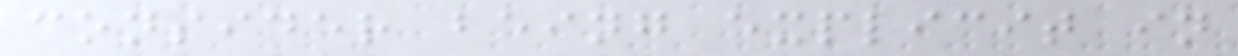consider being explicit in
